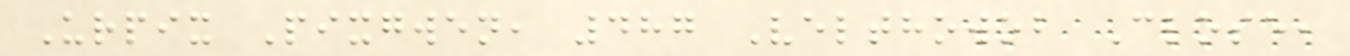Urpix Pixgwen, 487 Velthowob Close,
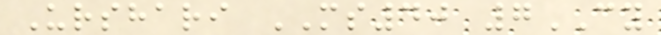Urshari MS40 7CY
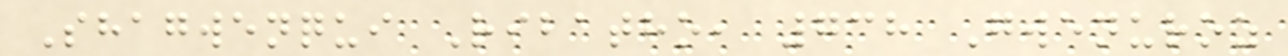Shagwenqui Ribatho, 738 Gwenuroz
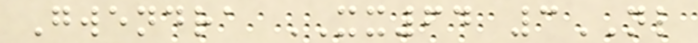Gwendra XX64 3NL
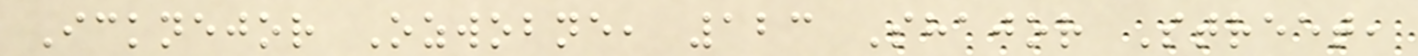Icknejor Ozwobne, 123 Shajor Street,
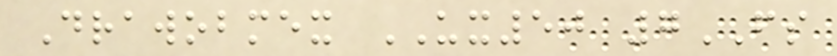Drawobmex UX50 7FS
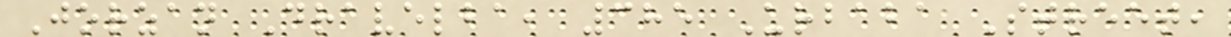Jorzan Dravelba, 385 Urbaba Street,
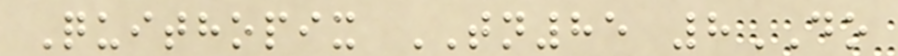Quithopix TN85 8DO
